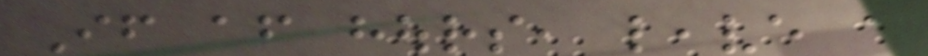If after hours, leave a
